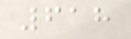618
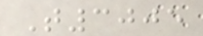T3005
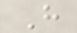H
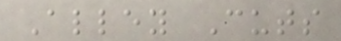Alley Cuts
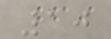10
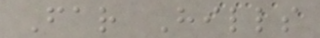Far Hills
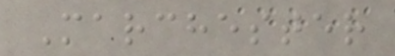Marchester
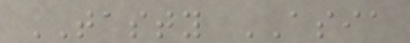TASTY ASIA
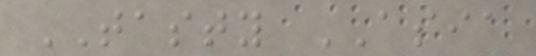TASTY ASIA
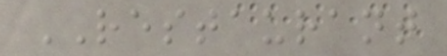RESTAURANT
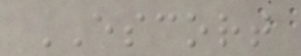ESCORT
